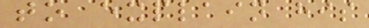to explain his
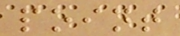point
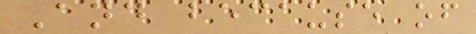And because of
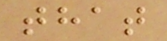that
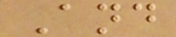And
